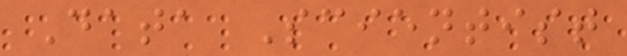Data Scientist
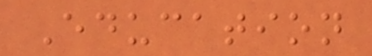Education
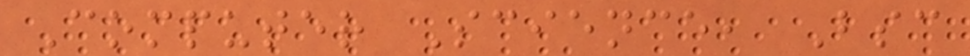Computer Science, Bsc
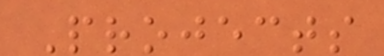Projects
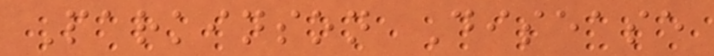Parkinson Disease
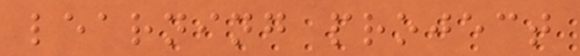learning project
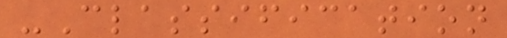-Classification
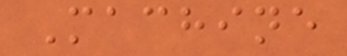Machine
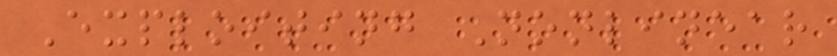Exploiting Nonlinear
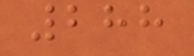288
